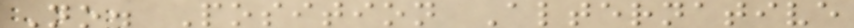No. Position Alternative
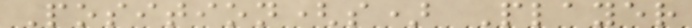Position(s) Player
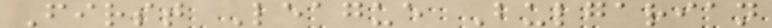First League Bulgarian
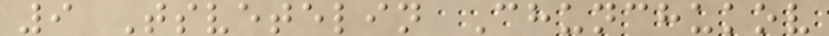9 Tsvetelin Chunchukov
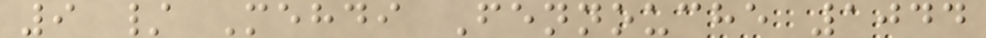9 / Mehdi Fennouche 1044
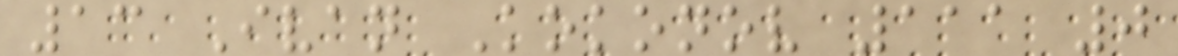13 Ivan Kokonov 111 0
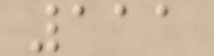111
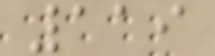119
